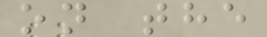on the
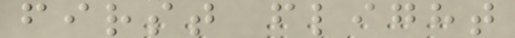first flight
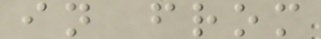in from
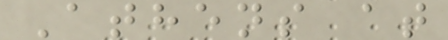Athens at
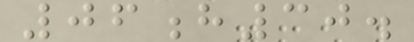06h30.
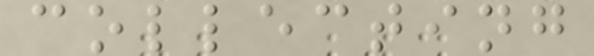collecting
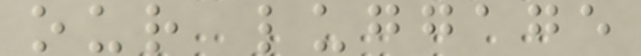our luggage
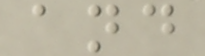and
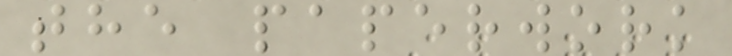the paperwork
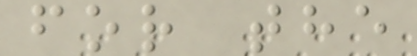for the
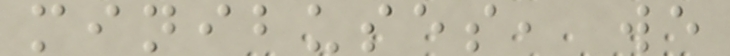minibuses, we
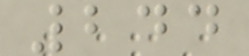244
